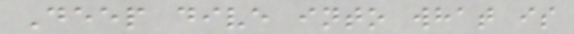Deep dive into what is
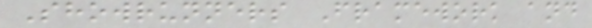Showrunners Framework and
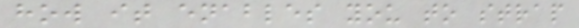how it enables you to strap
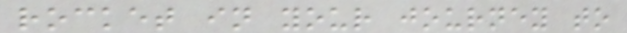rocket in your journey to
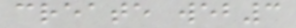create web3
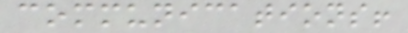communications!
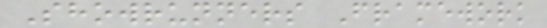Showrunners Framework
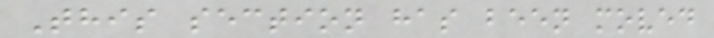This section has been moved
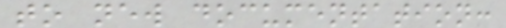to new documentation:
